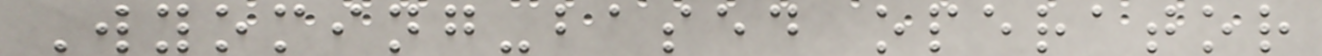Wyoming-based operator
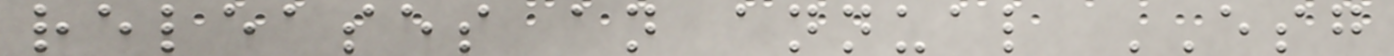releases an annual ESG
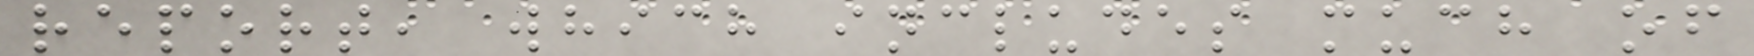report, which includes much of
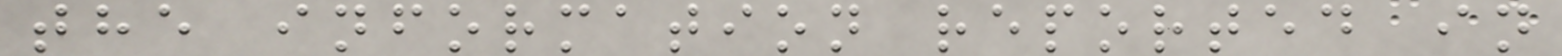the information reported in
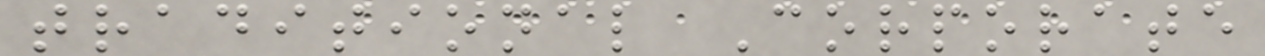traditional Corporate
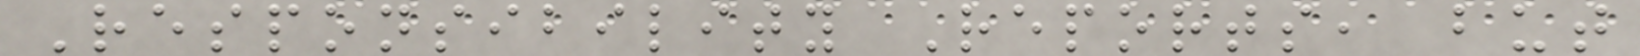Responsibility Reports, but
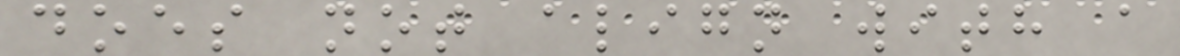does not align with a
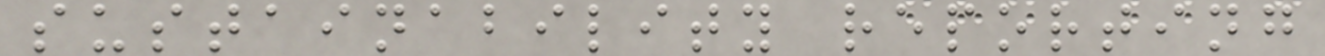sustainability reporting
